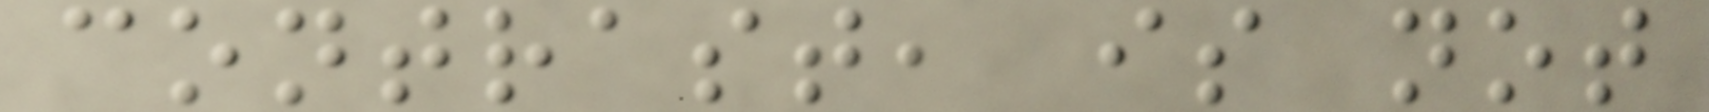contrast, is not
